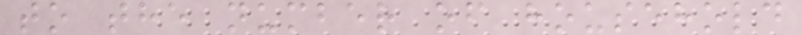to the number of household
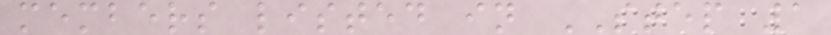members listed in STEP 1
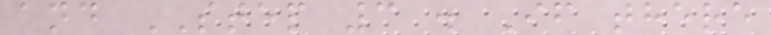and STEP 3 . If there
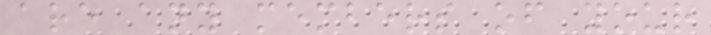are any members of your
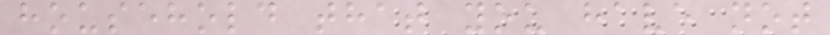household that you have not
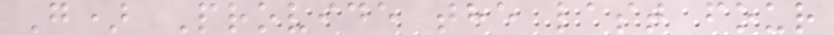G) Provide the last four
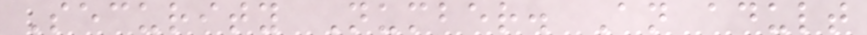Security Number. An adult
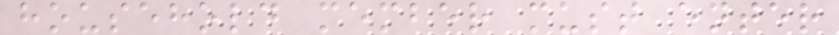household member must enter
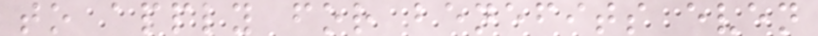to apply for benefits even
